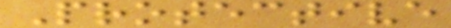Protective
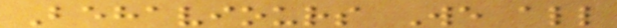Behaviours We all
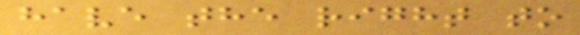have the right to
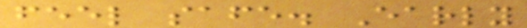feel safe. Early
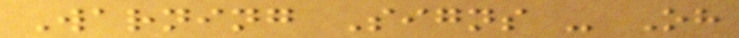Warning Signs - Oh
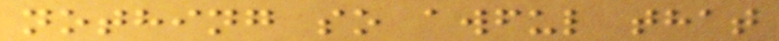nothing so awful that
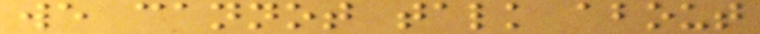we cannot talk about
